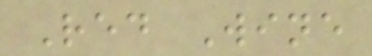Red Wine
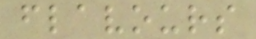flavours
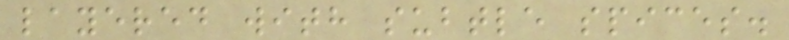layered with subtle spices.
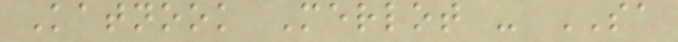Katnook Merlot - SA
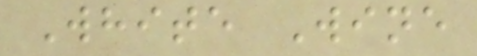White Wine
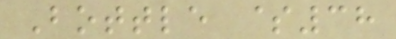Bottle $38
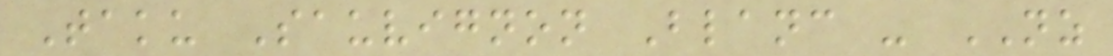Taku Sauvignon Blanc - NZ
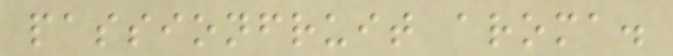passionfruit aroma.
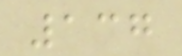137
